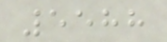5588
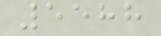5588
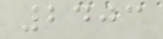2403
